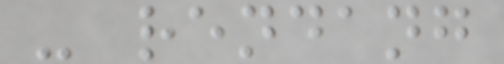- rendang
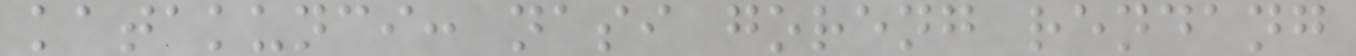katakunci: nasi goreng rendang
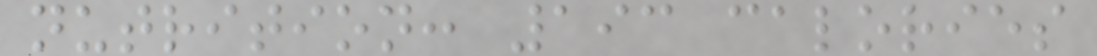nutrition: 193 calories
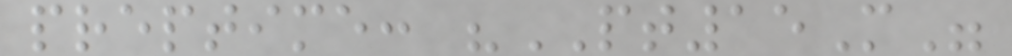preptime: "PT15M"
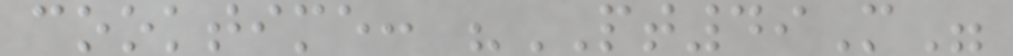cooktime: "PT49M"
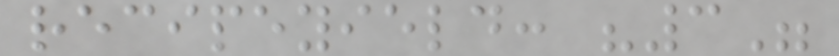recipeyield: "3"
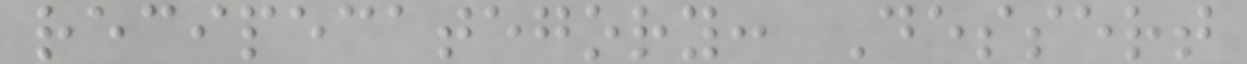recipecategory: Dessert
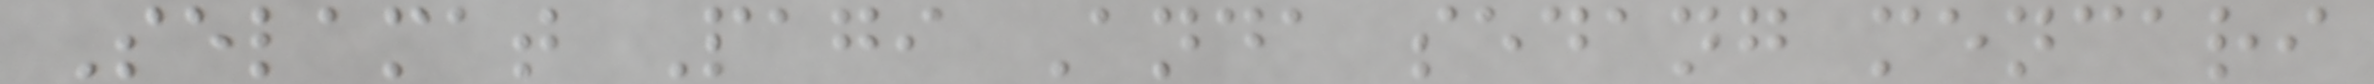Selamat Pagi Anda sedang mencari
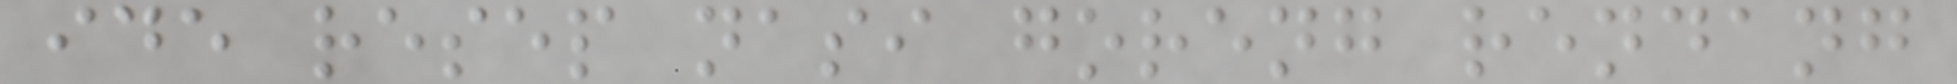ide resep nasi goreng rendang
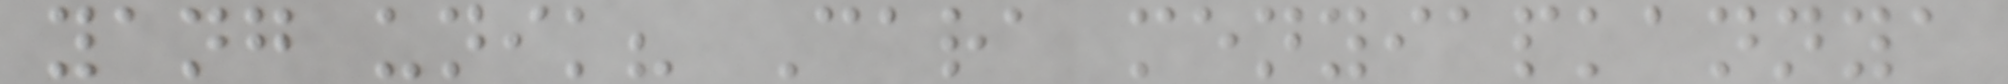yang unik? Cara menyiapkannya
